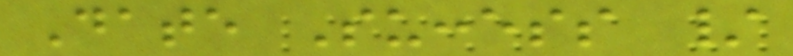Date Success /
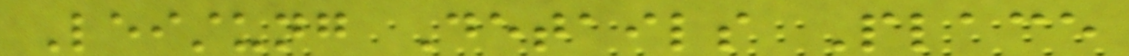Leistung Details Place
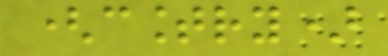(country)
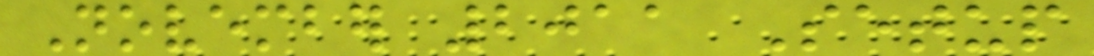November 2011 Setup
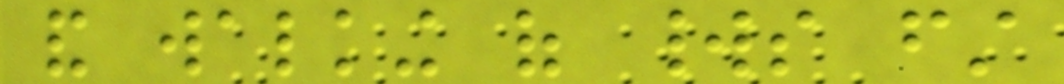and walking of worlds first
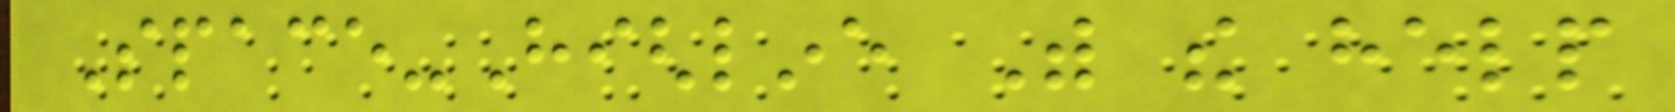Space-Highline With the help
